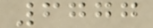6777
